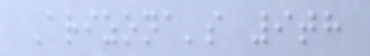Arizona's 9th
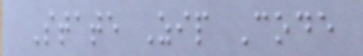State Zip Code
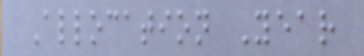Allocation Year
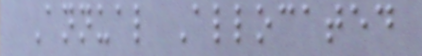Annual Allocated
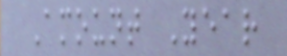Amount Year
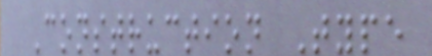Construction Type
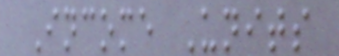Income Units
